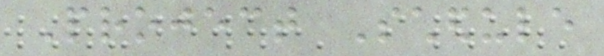Project Schedule
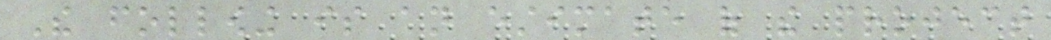The following is an estimate of the project
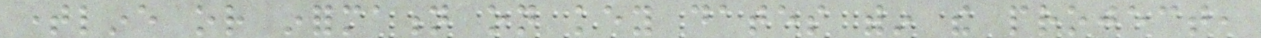timeline or information on key dates within the project,
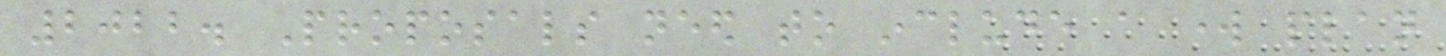2022. Proposals need to include a work plan
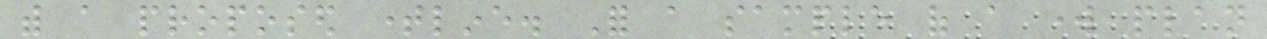with a proposed timeline. For a sample of a work plan
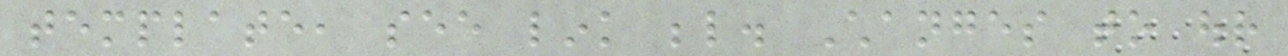template, see link below. Changes to our
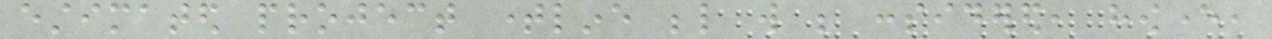estimated project timeline below will be considered, however,
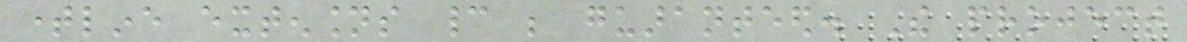timeline extensions cannot be guaranteed. The project
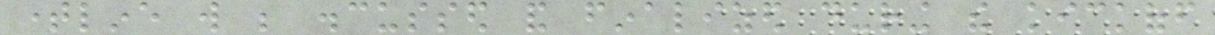timeline will be discussed and finalized during the kickoff
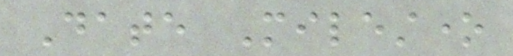Date Milestone
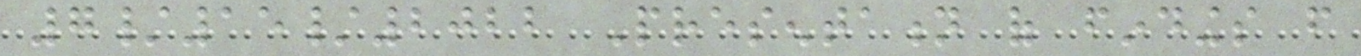7/15/2022 Presentation of findings from
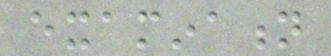examination
